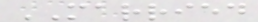MARRIED
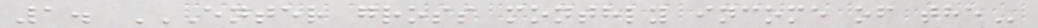1. ENTER GROSS MONTHLY INCOME OF THE
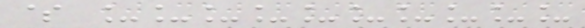$ __________
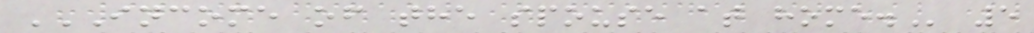INCOME OF THE SPOUSE AT HOME. 5
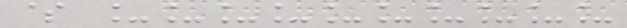$ __________
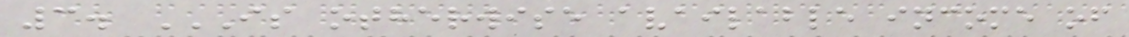3. IS OTHERWISE AVAILABLE INCOME OF
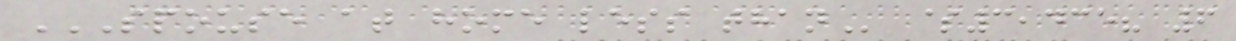SPOUSE AT HOME LESS THAN $3,435? 6
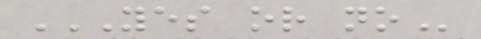YES OR NO
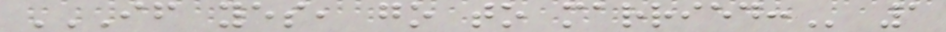IF YES, GO TO MARRIED: 1
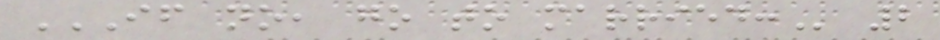IF NO, GO TO MARRIED: 2
